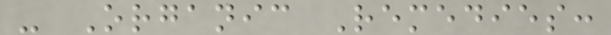- Organic Remedies:
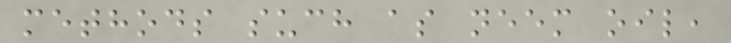methods such as neem oil,
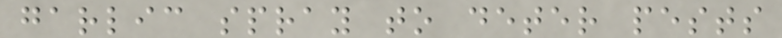garlic spray to deter pests
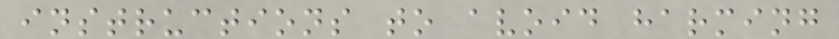instructions to avoid harming
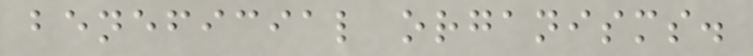beneficial organisms.
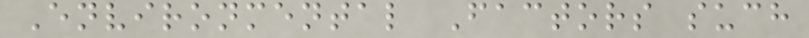Environmental Factors such
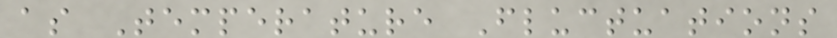as Temperature Fluctuations
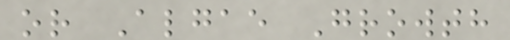or Algae Growth
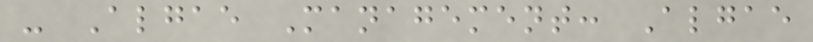- Algae Management: Algae
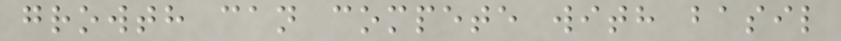growth can compete with basil
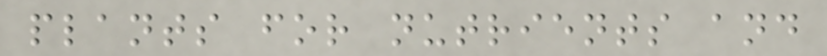plants for nutrients and
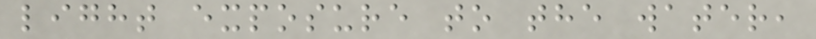light exposure to the water,
